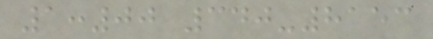1:00 340-8153
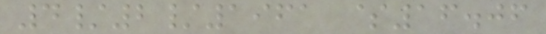4/2/1961 $16.06
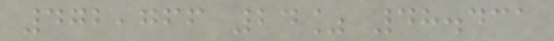472,766 24% 48.431
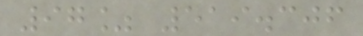97% 519.306
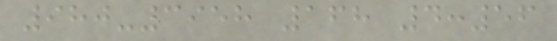980-3958 168 4:56
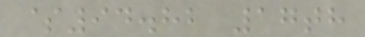$94.82 17th
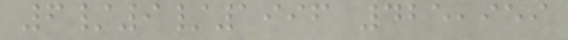6/9/1996 425,959
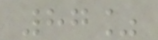87%
